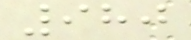980
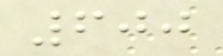600
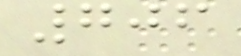706
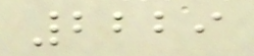2229
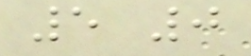5 0
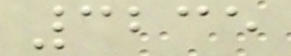3235
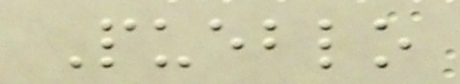Pueblo
